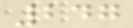247
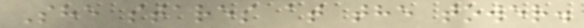She stares at the tower.
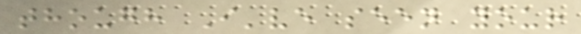though I've seen your
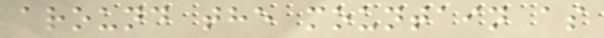around the mountain as
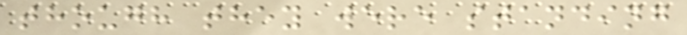though they were standing
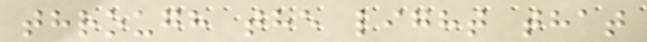through the light that
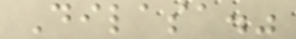Dilasa."
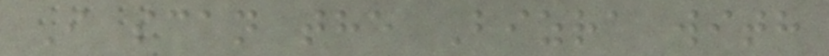I scan the Bizra with
